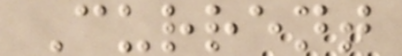Current
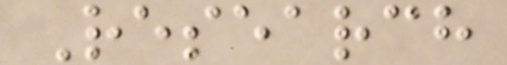Research
